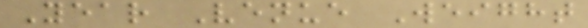Year Venue Weight
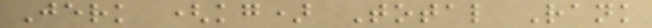Jerk (kg) Total Rank
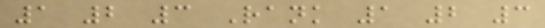1 2 3 Rank 1 2 3
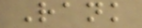Rank
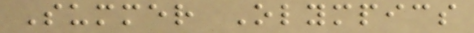Summer Olympics
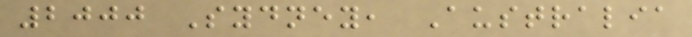2000 Sydney, Australia
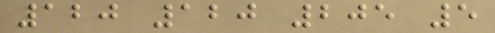120 120 205 5
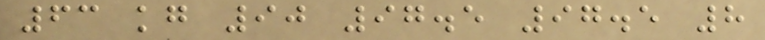63 kg 90 97.5 97.5 8
